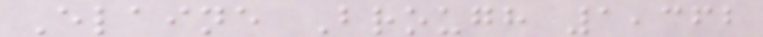Elaine Brough 1,362
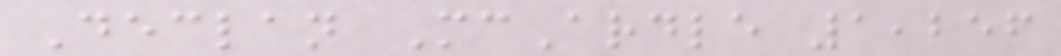Declan McArdle 1,256
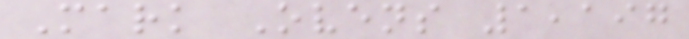Mark Ovens 1,197
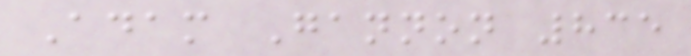Adam Gannon 835
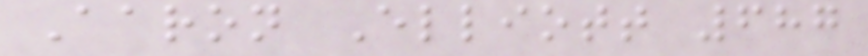Aaron Elliott 687
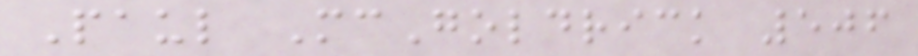Paul McGoldrick 506
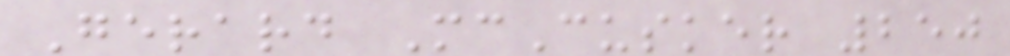Gerard McCusker 250
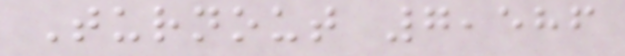Turnout 7,586
